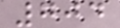704
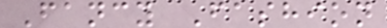Fancy Fashion
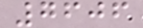7606
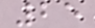25
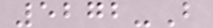5272-B
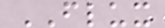FLUX
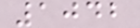1042
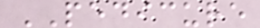PEDICURE
